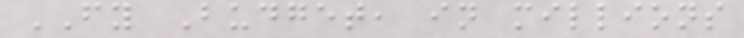FY Budget, in millions
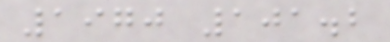1970 101.2
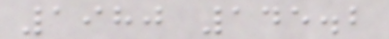1980 145.2
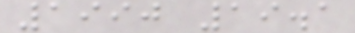1990 19.1
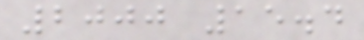2000 15.4
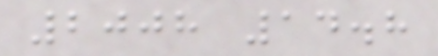2008 14.8
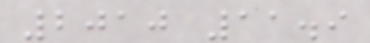2010 11.9
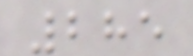285
